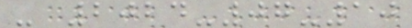- 2024-07-10
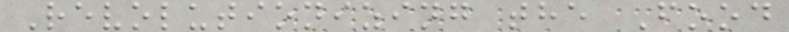Revolutionizing the Food
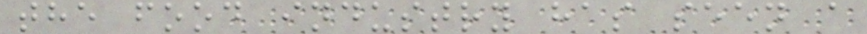the food industry has seen a
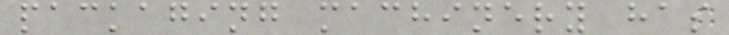packaging machinery has
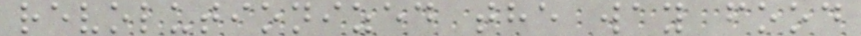revolutionized the way food
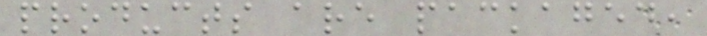products are packaged,
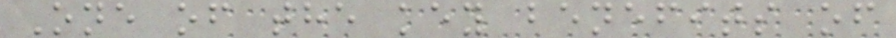One of the key benefits of
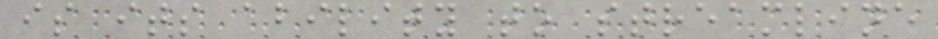is its ability to streamline
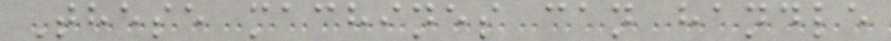These machines can handle
